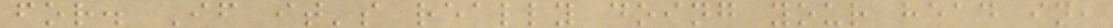for. If it's really doing your head in,
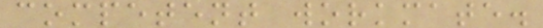competent workmate.
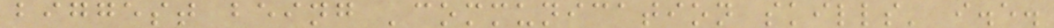biggest being 'communication skills' i.e.
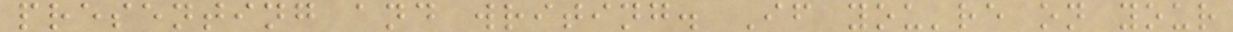presenting and writing. If you're on your
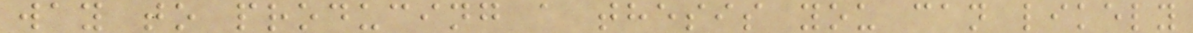way to producing a thesis you can likely
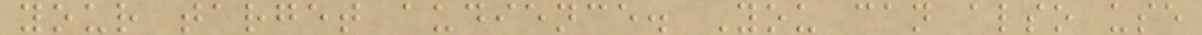your target audience. You can also use
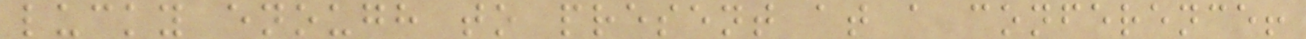lucky enough to present at a conference!
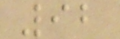92
